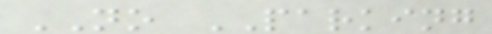NO PARKING
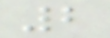2
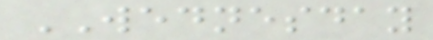WEDNESDAY
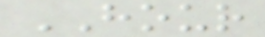HOUR
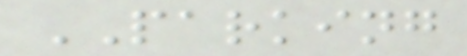PARKING
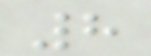8
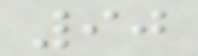90
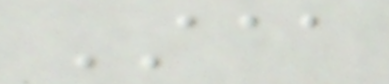AAA
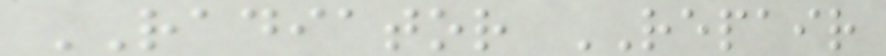RADIATOR REPAIR
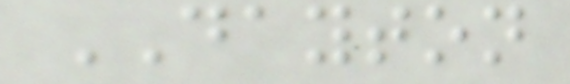DAYTON
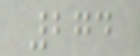274
